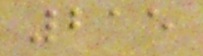215
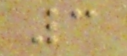3
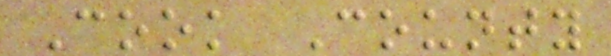Cook County
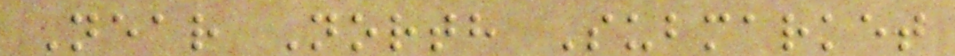Near North Submarket
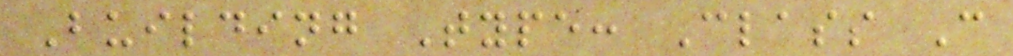Building Type: Class C
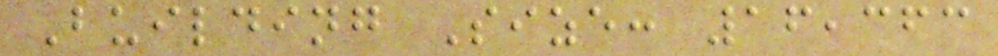Building Size: 16,363
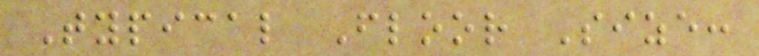Typical Floor Size:
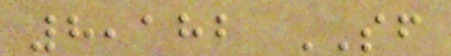8,182 SF
